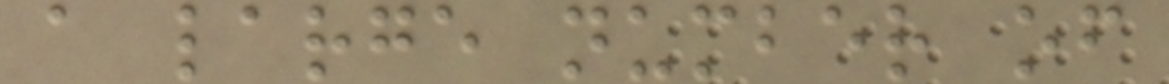a large number of
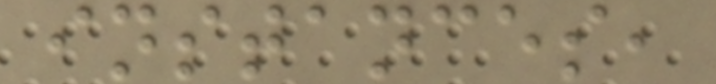instances,
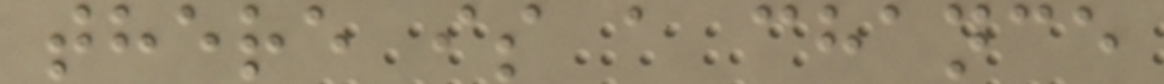there is a chance
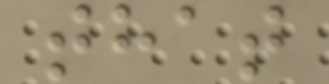that
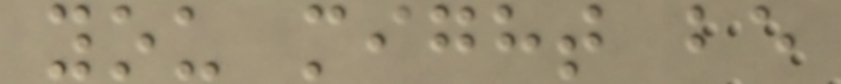you might be
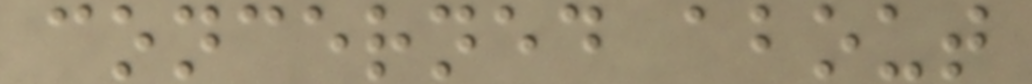concerned about
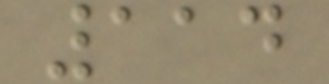114
